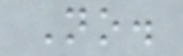No.
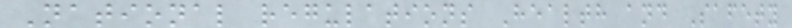National regulations Health and Safety
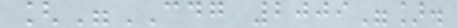["CDG 2009"].
